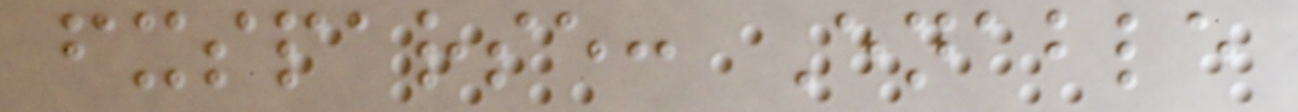fxsparse: Enable
